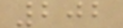202
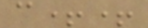c++
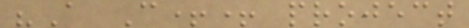"A C++ project
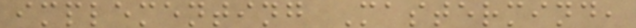implementing Mastermind,
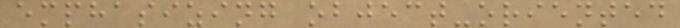emphasizing object-oriented
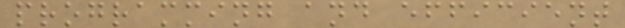programming and efficient
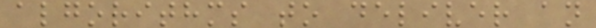algorithms to deliver an
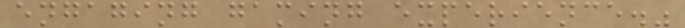engaging gaming experience."
